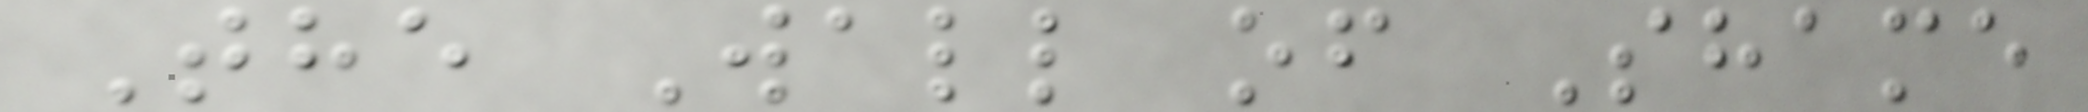The Wall of Shame
